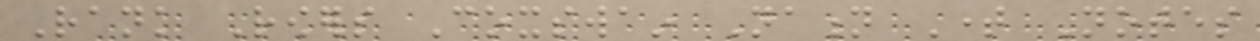Rank Rowers Coxswain Nation Time Notes
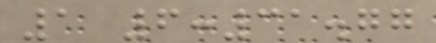1 6:31.77
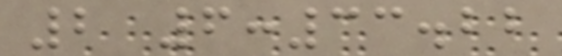2 6:33.22
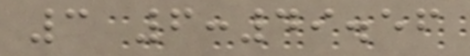3 6:49.56
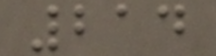214
